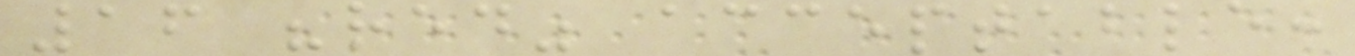16 "red" acceptable:
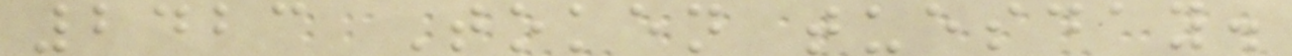2423 Token tuesday.
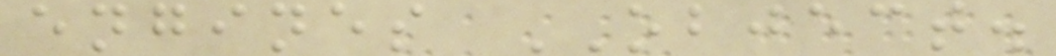engines OBJECT.
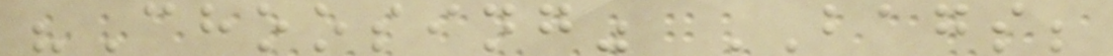"Choosing" BAGS;
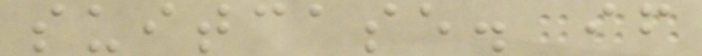suitcase. if
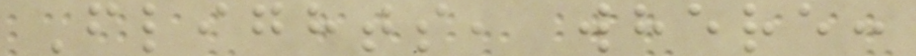Flights, where:
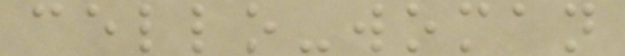cello-woman
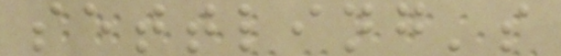settling's
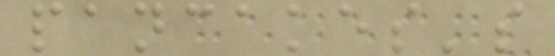pancakes's
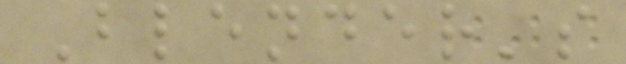Blender's
